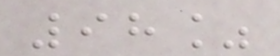98%
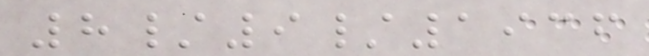8/9/1936
